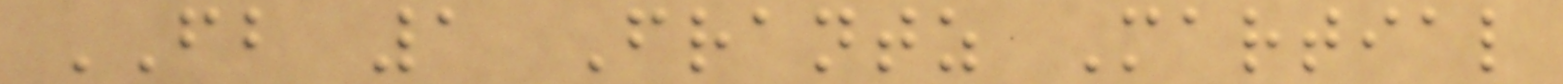FB 1 Frantz Martial
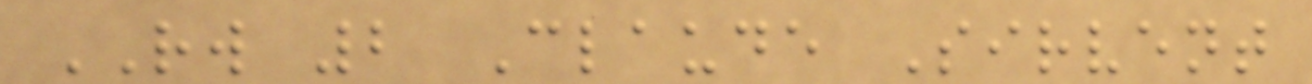RW 2 Claude Sirvent
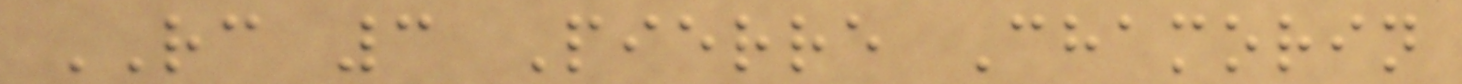RC 3 Pierre Chamorin
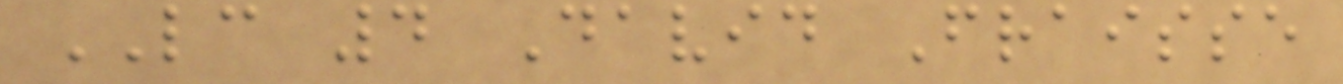LC 4 David Fraisse
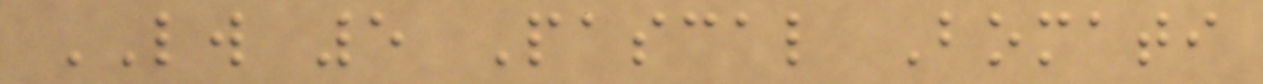LW 5 Pascal Bomati
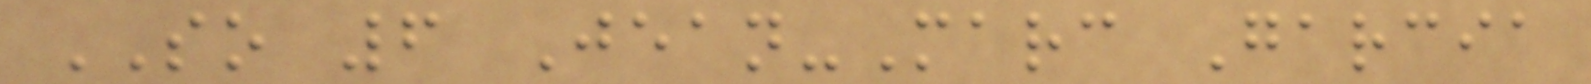SO 6 Jean-Marc Garcia
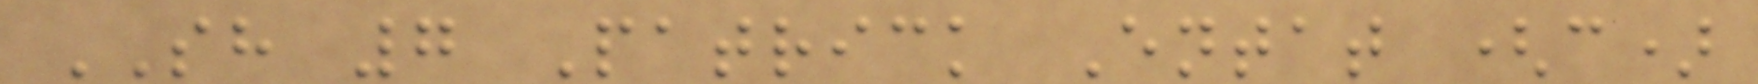SH 7 Patrick Entat (c)
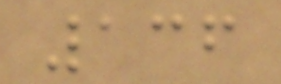136
